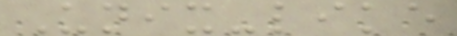Unix-like
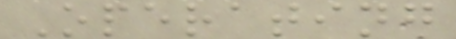Operating
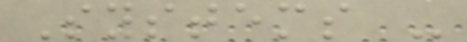Systems -
